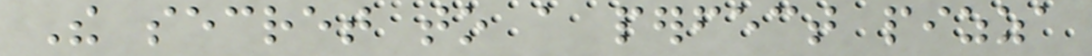The secret to a perfect pizza
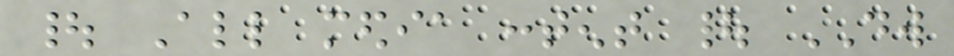| All media content | DW
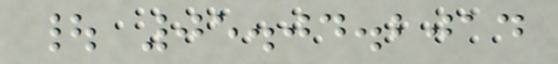| 05.04.2014
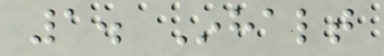1. Inhalt
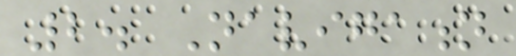2. Navigation
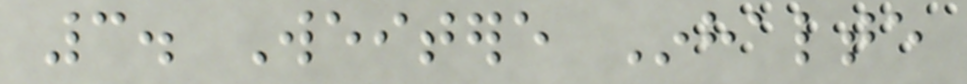3. Weitere Inhalte
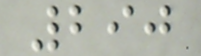290
